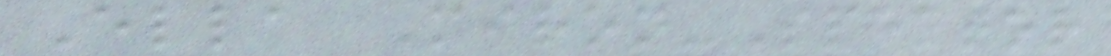Ella Miron-Spektor
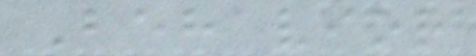Behavior
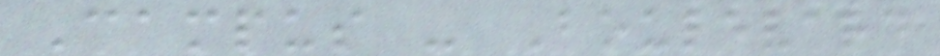Campus - Boulevard
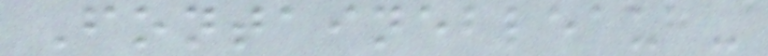Fontainebleau -
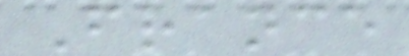France
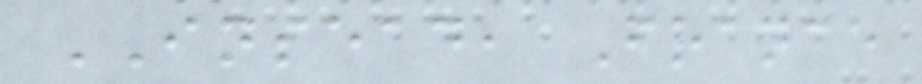INSEAD, France
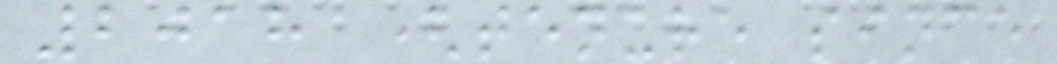2018 (tenure since
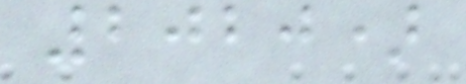2020)
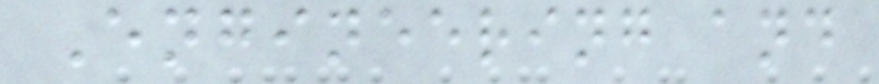Engineering and
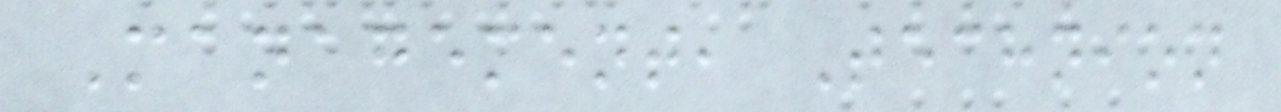Management, Technion
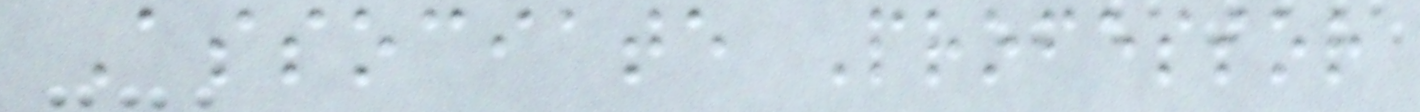Associate Professor
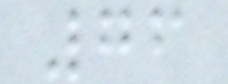76
